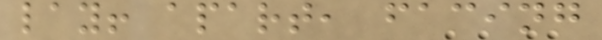lay! apart, facing
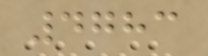4783
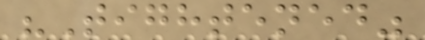"Tightened"
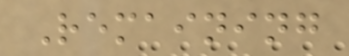Remaining
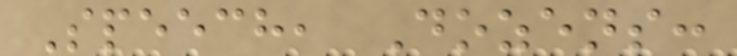Speech, Dozens:
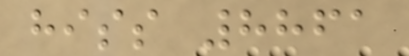hiss 8861
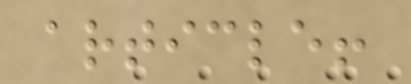article!
